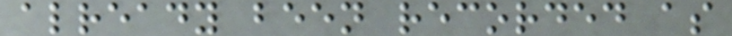already been recorded as
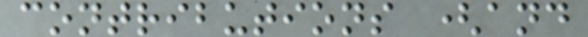contributions (and
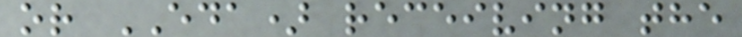or EDA) receiving the
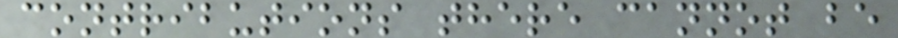contributions there cannot be
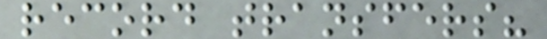record transfers?
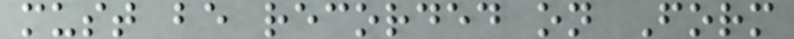must be recorded on Form
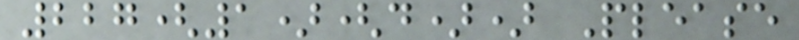227(1)(d)) Please
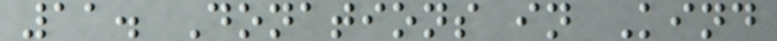11. Donations in Kind
